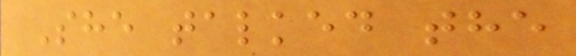She talked the
